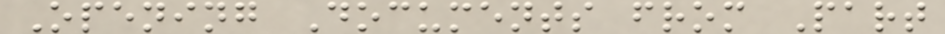Opening Documents from Part
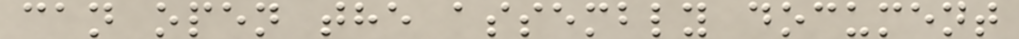can open the assembly document
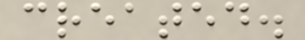created.
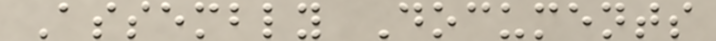Assembly Documents
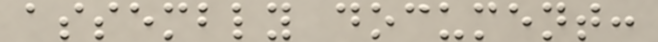assembly document:
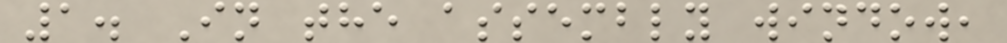1. In the assembly window,
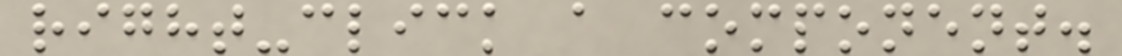right-click a component.
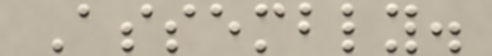Assembly.
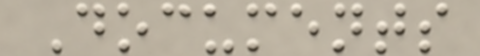Documents
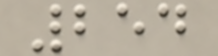254
